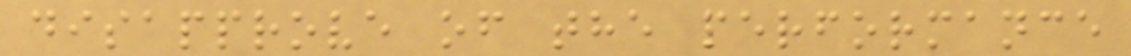disapprove of the performance
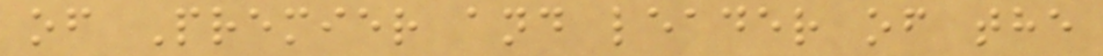of Premier and leader of the
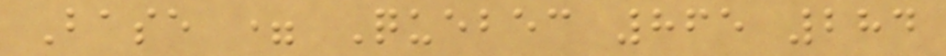Base = Quebec 865 284
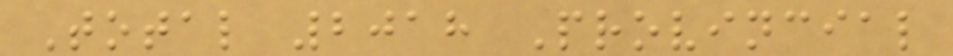Total 2018 Provincial
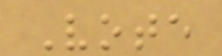Vote
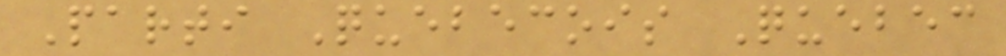Parti Quebecois Quebec
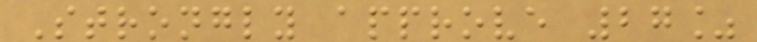Strongly approve 27%
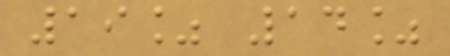19% 14%
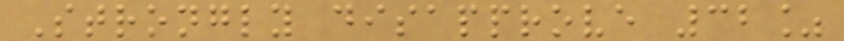Strongly disapprove 32%
